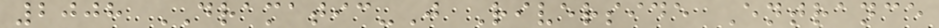2008 DRAMATIC-J Riverside Entrance
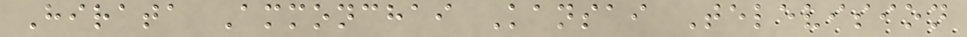Hirata Ammonchai Kansai Television
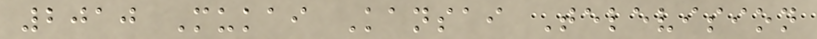2010 Mukai Kansai Television
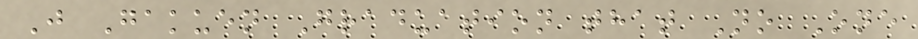J Gakuen Graduation that No One
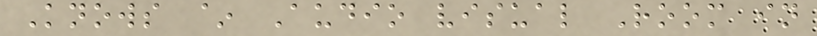Knows ~ Audio visual Room in
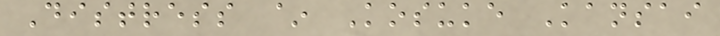Distress ~ Kosuke Kansai
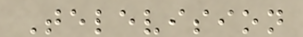Television
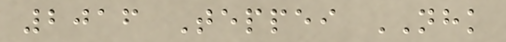2016 Teppei NHK
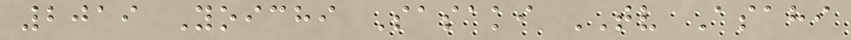2019 Yoichi Sasaki TV Asahi
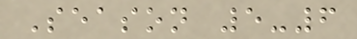Season 5-6
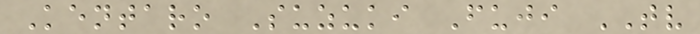Kentaro Suzuki Fuji TV
